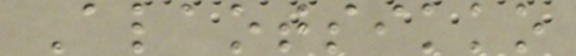Alaotsikko
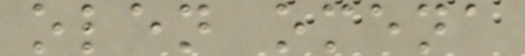olen omena
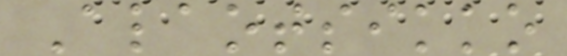Alaotsikko
